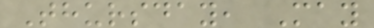Thursday, May
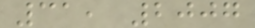31, 2007
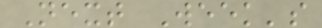Next Week's
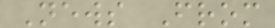News From
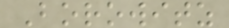Borowitz
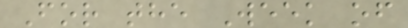For the Week of
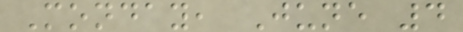Monday, June 4
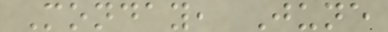Monday, June
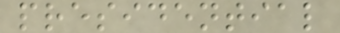presidential
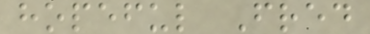hopeful Fred
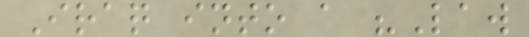Iraq into a "Law
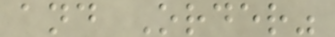and Order"
